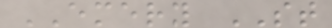EMERY ST
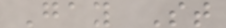Gay St
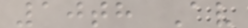10th Av
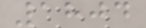1804
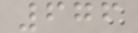676
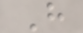H
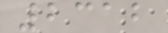2312
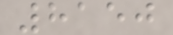8150
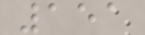151
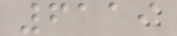6119
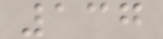137
